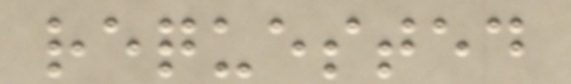requested
